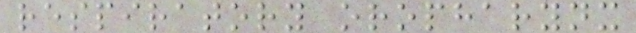respiratory oropharynx
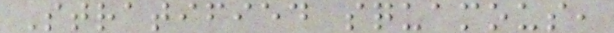Stratified squamous,
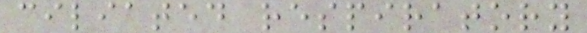ciliated respiratory
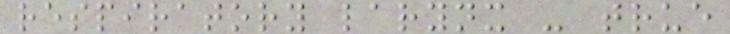respiratory larynx - true
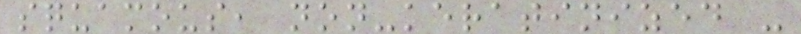squamous, non-keratinized -
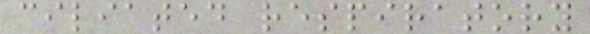ciliated respiratory
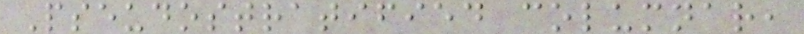Pseudostratified columnar,
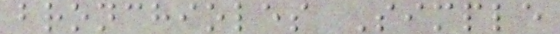bronchioles Simple
